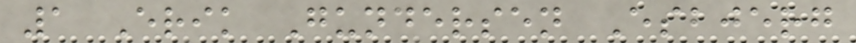1 Erik Gundersen Esbjerg
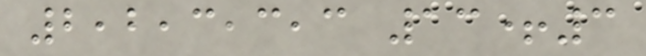2,2,3,3,3 13+3
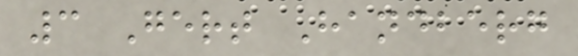3 Gert Handberg
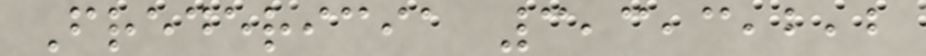Fredericia 3,3,3,2,2
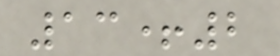13+2
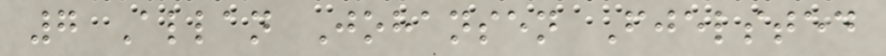7 Allan Johansen Fjelsted
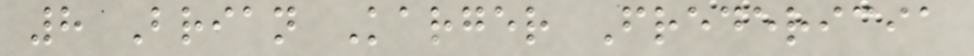8 Brian Karger Fredericia
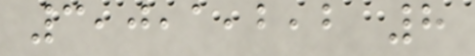3,0,1,2,2 8
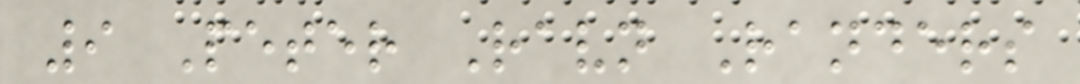9 Peter Ravn Randers
